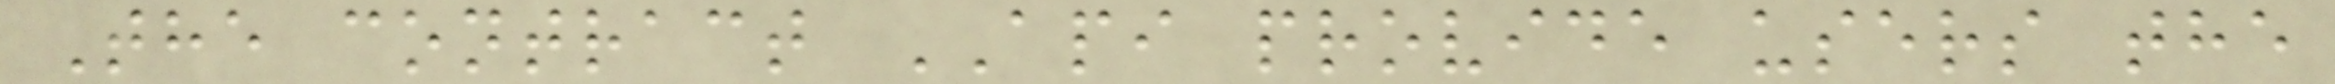The contract API provide users the
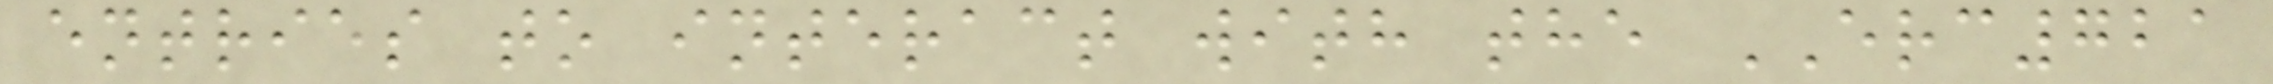entries to interact with the ERC721
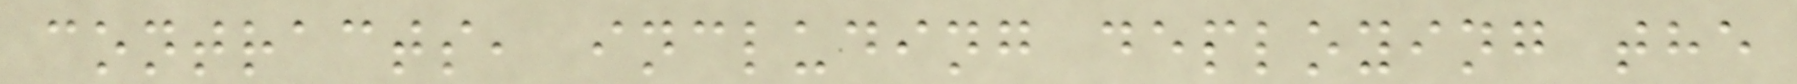contracts, including deploying the
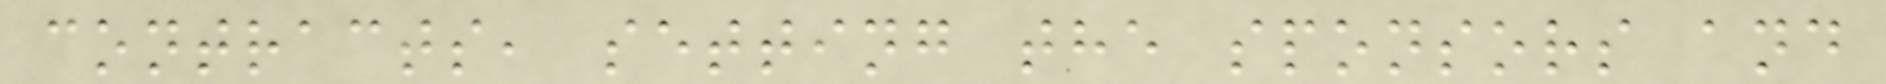contracts, setting the sponsors and
